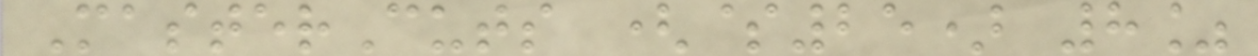MasterCuts ($25) 8%
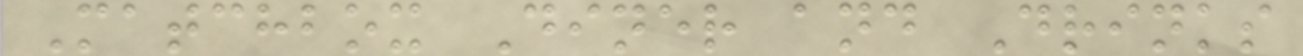Matchbox Diner and Drinks
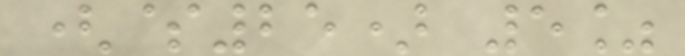($25) 5%
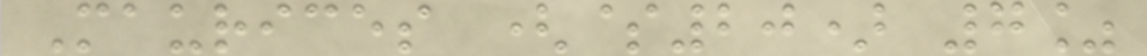Maurices ($20) 7%
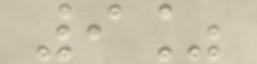9%
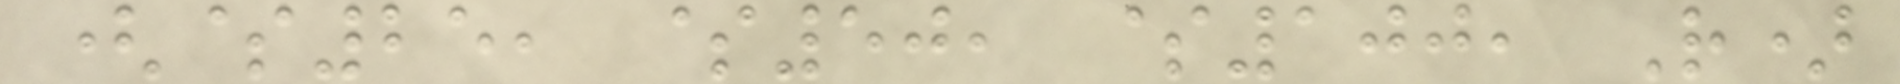($25, $50, $100, R)
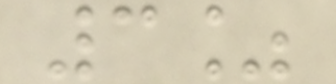3%
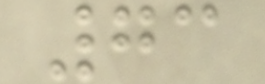73
